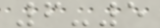6-5
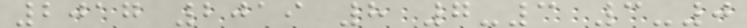2017 2019 8 7-3 3-0
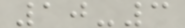10-3
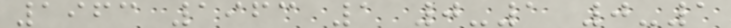1963 1963 1 0-1 0-1
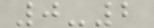0-2
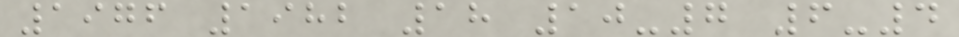1976 1982 18 10-7 6-4
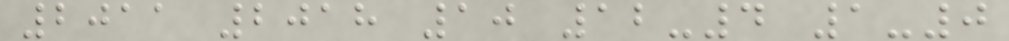2011 2018 10 12-4 1-0
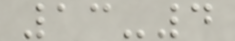13-4
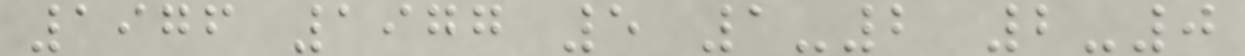1976 1977 5 1-2 2-0
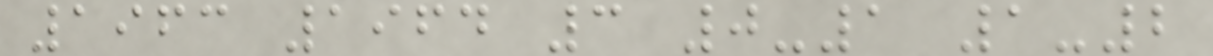1963 1964 3 0-1 1-2
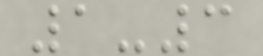1-3
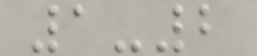1-2
